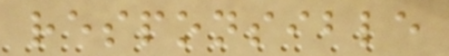responsible
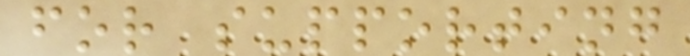for supporting
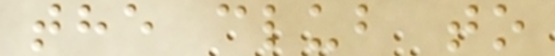the club to
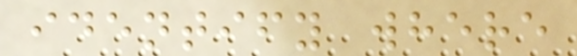identify where
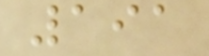191
